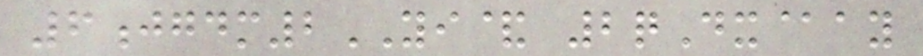6jgdm2YI& 2qDx@ay
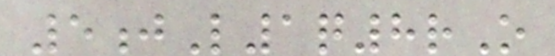5jL1q8rO
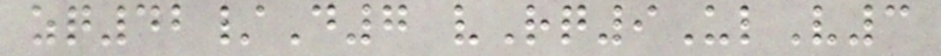zq42/D7 vRq9UlV3
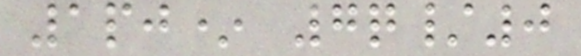1pj* 7q/0
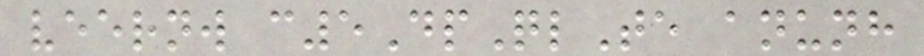veernw c5DpQlTe anunh
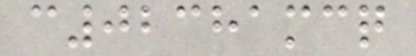c02381mcq
